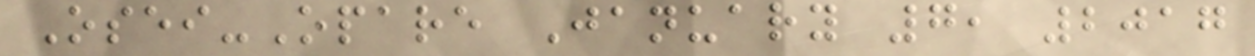Osei-Opare January 7, 2017
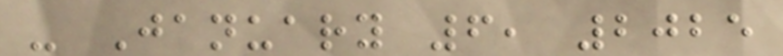- January 6, 2025
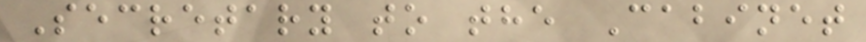Secretary to the Cabinet
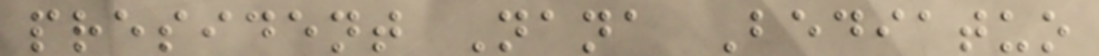president Nana Bediatuo
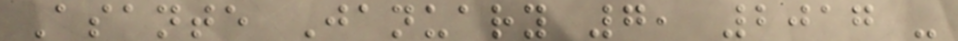Asante January 7, 2017 -
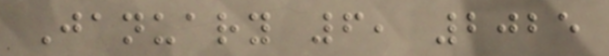January 6, 2025
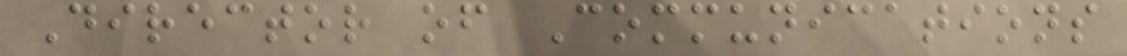Director of Communications
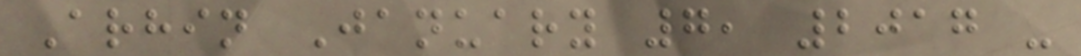Arhin January 7, 2017 -
